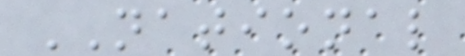NATIONAL
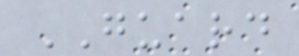GUARD
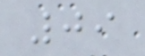09
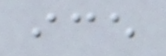ice
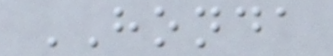HONDA
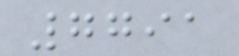7791
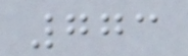773
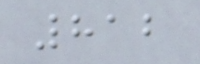812
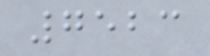7523
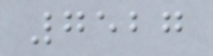7527
